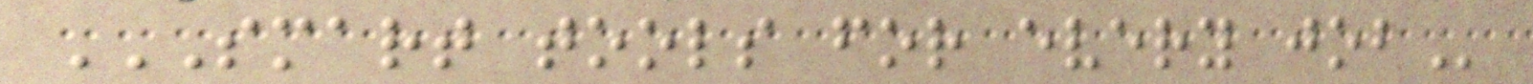SMART TOOLS FOR EVERY JOB
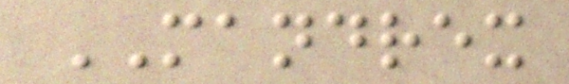MANDREX
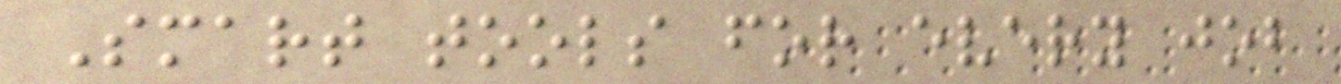Smart tools for every job
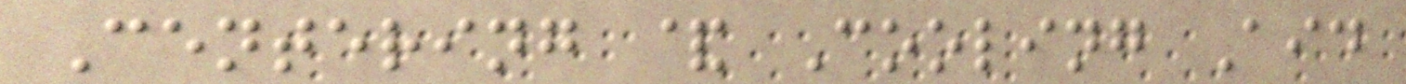Centering & Cooling Aid
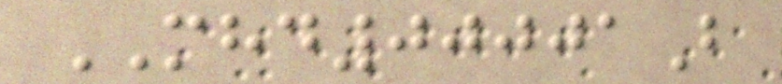MHD00001B
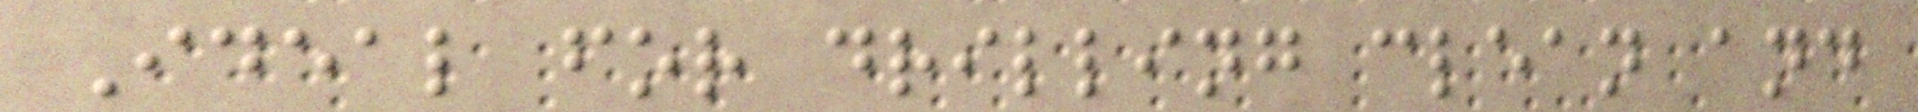Ideal for drilling clean and
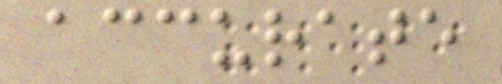accurate
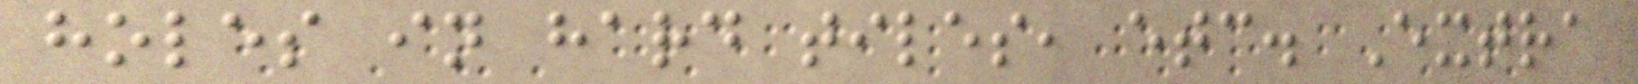holes in hard tiles, etc. Extra
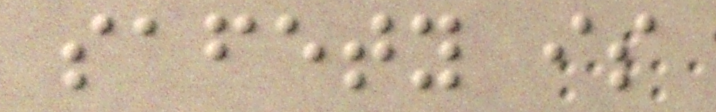safety is
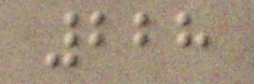228
